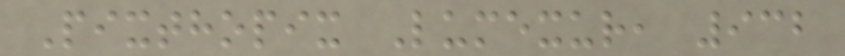Pixthopix Lumexur, 932
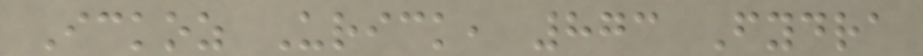Ickoz Urick, 873 Fydra
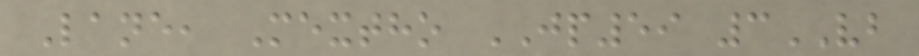Lane, Mextho JP59 3VB
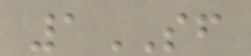1SF
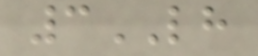3LH
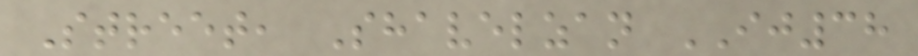Street, Shavelzan IJ38
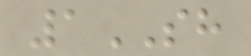1SH
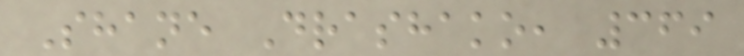Shane Drashako, 369
